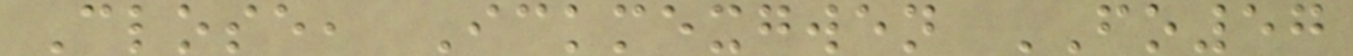Close, Ickmexgwen FO57
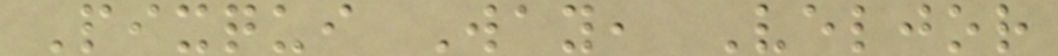Pixqui Way, Veljor
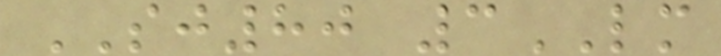SJ80 3LM
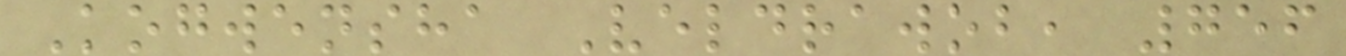Kogwensha Veldrawob, 756
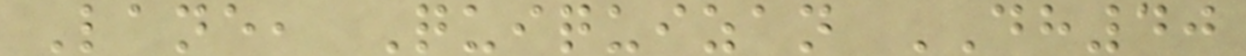Lane, Quiquizan DH40
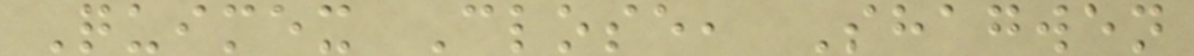Quimex Close, Shagwen
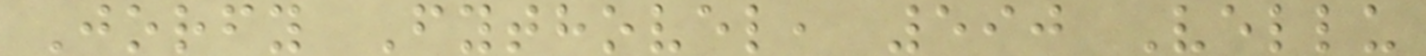Jorfy Fythovel, 590 Vellu
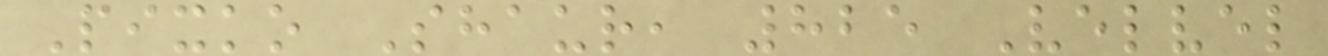Pixko Shaur, 825 Velvel
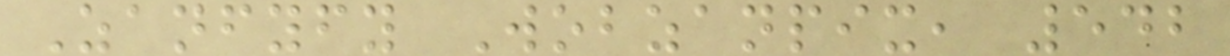Zanfyfy Wobzanpix, 542
